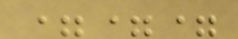===
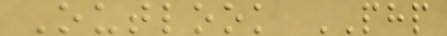Outlook PHP
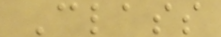Class
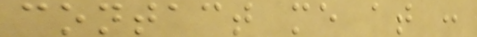contact me at :
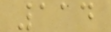114
